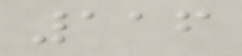116
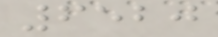6520
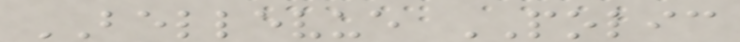BELLEVUE POLIC
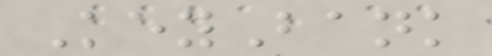KeyBank
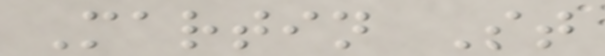Martin St
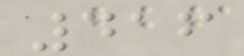416
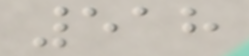518
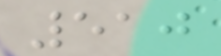510
